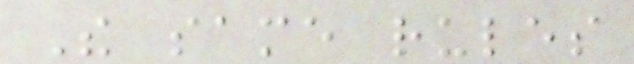The same rules
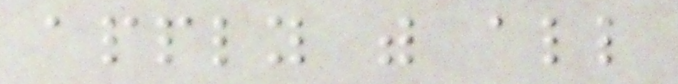apply with all
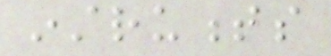instruments
